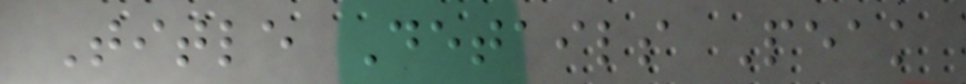Title Details Peak
